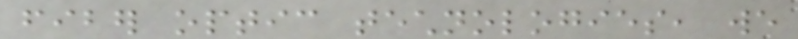fiber optic technologies, we
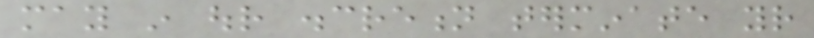may in our discretion terminate your
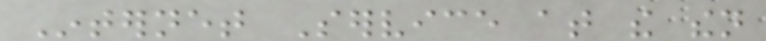Internet Service at the then
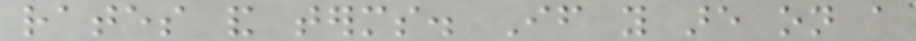rates and terms. If you are on a
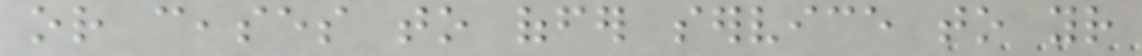or ceases to offer service to your
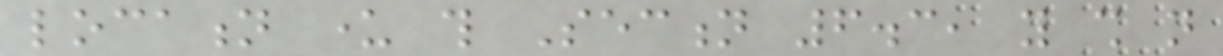location under this Section 6.3, you shall not
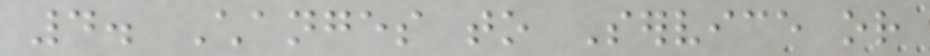4. Changes to Service or
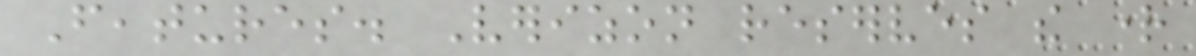Features. Verizon reserves the right
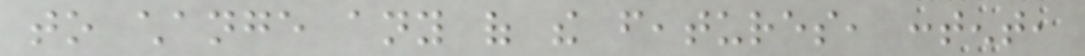to change any of the features, content,
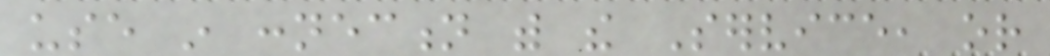use in connection with the Service, or
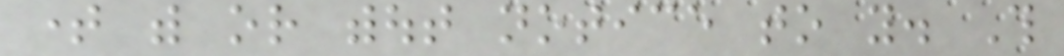time with or without notice to you. This
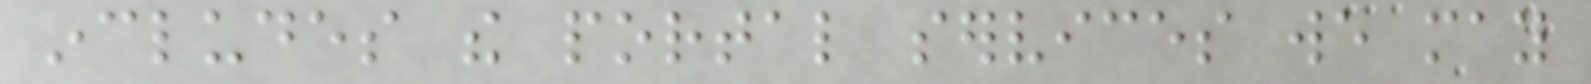includes the portal services we may
